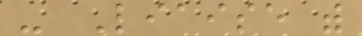- Liaise with
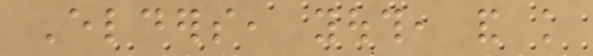Elders, youth, and knowledge
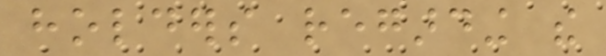holders regarding the
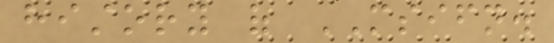history of MSIFN.
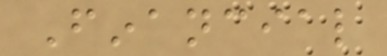Financial
